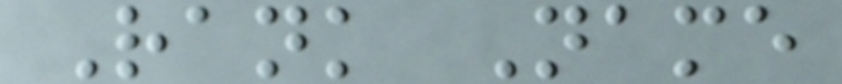Rank Name
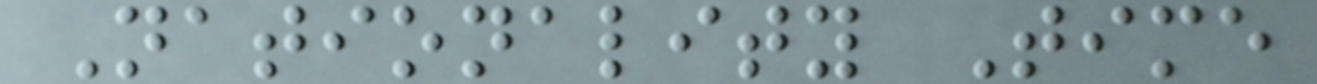Nationality Time
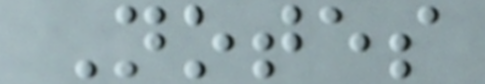Notes
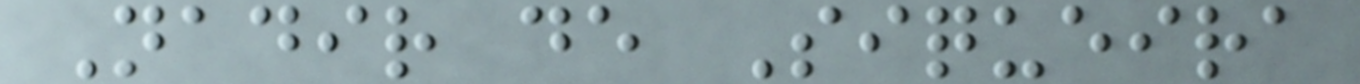Nadir de Siqueira
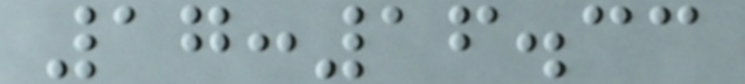17:16.33
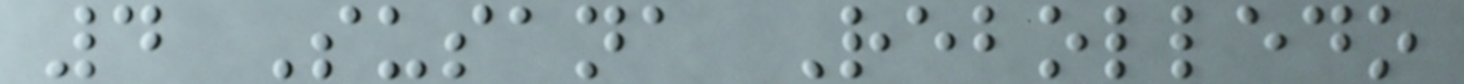4 Susana Rebolledo
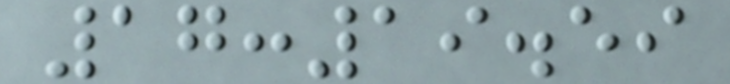17:19.59
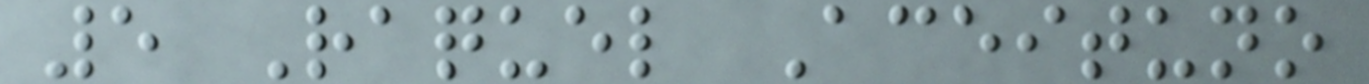5 Raquel Aceituno
